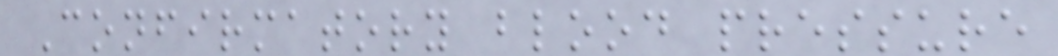Confirmatory blood pressure
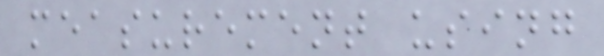measurement using
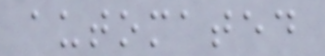automated
